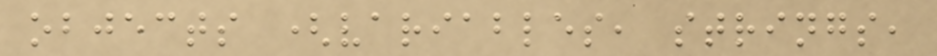objects (variables, strings,
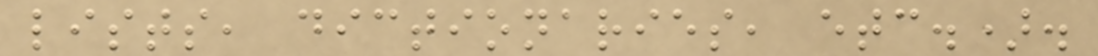lists, dictionaries, etc.).
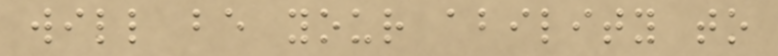will be your ability to
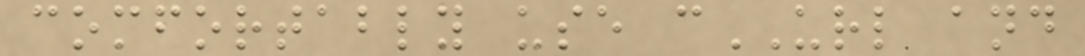comfortably use cURL and
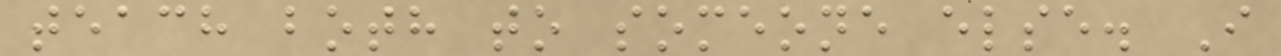teach both to someone else. I
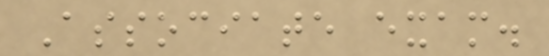Associate exam.
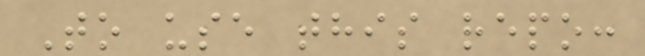To use this repo:
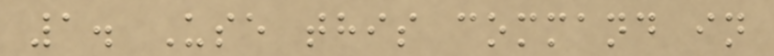1. Use this command in
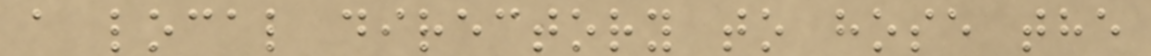a local directory to hose the
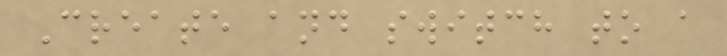Create and switch to a
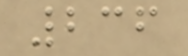236
